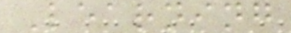Learning
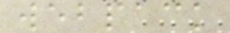webpack
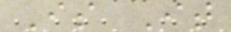Is It
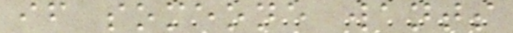if someone wants
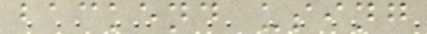backend using
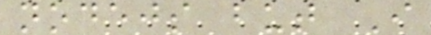nodejs but I
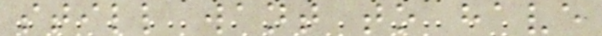still want to have
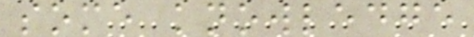some knowledge
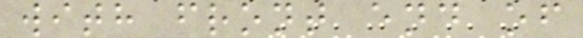with front end of
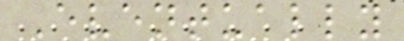Eventually
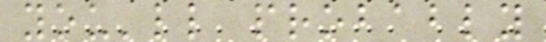you'll probably
